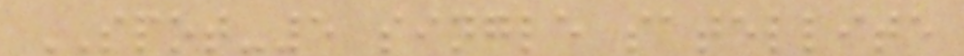SPOT-5 single satellite
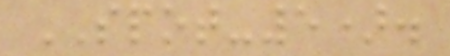SPOT-5).
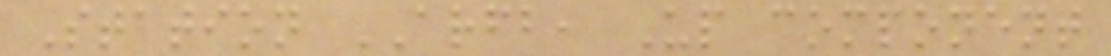Station ARFB, Up component
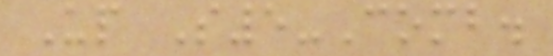Up S5-Comb.
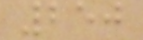250
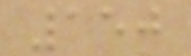150
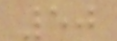50
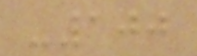-100
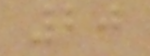20
